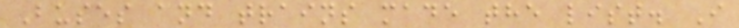Buses and trains made the list. I
